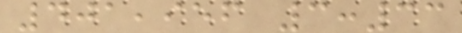401,956 3:33
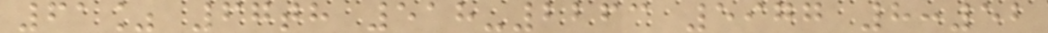61% 67th 518-2263 5977 8:52
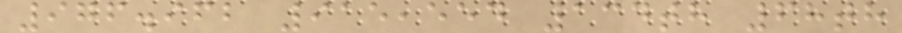976.962 915,554 134th 68th
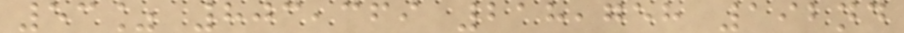53% 803,369 218,758 192nd
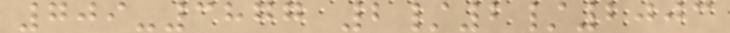709-3877 2/2/2003
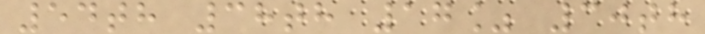54th 38th 17% 30th
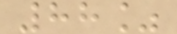88%
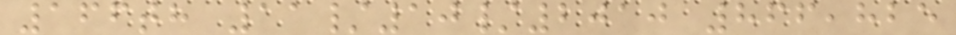166th 11/10/2010 866,825
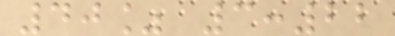40% 3:22
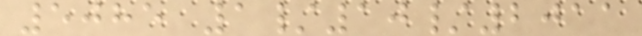5085 1/10/2011
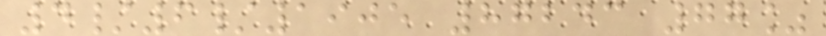4/6/1905 87243 77%
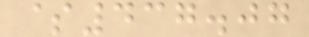$437.07
